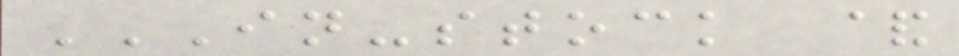IN-STOCK &
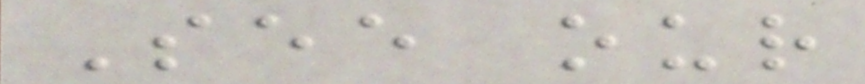See our
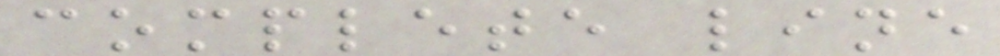complete line
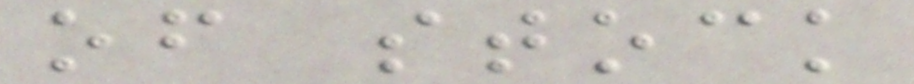of stock
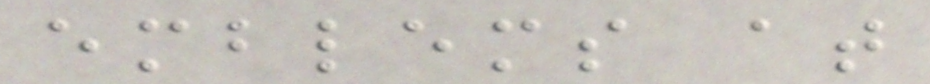emblems at
